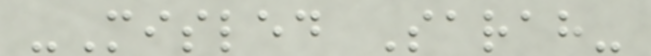-Misled Sarah-
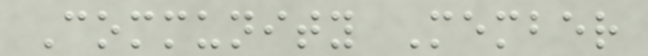Community Member
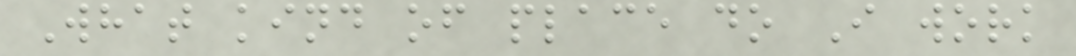What kind of place do I work
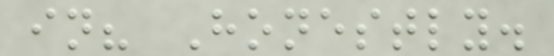in? Honestly.
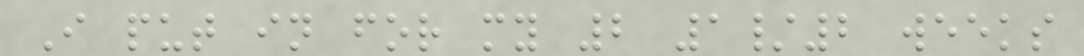I put in for my 2 1/2 weeks
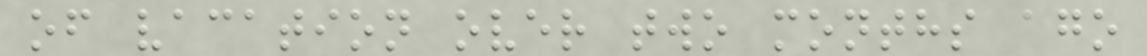of vacation over two months ago
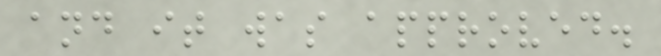and it was approved.
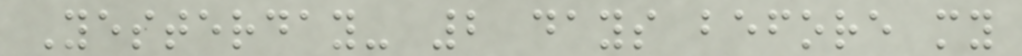Yesterday- 2 days before my
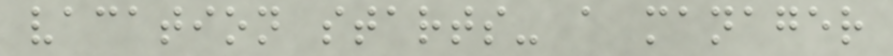vacation starts- a manager
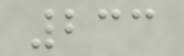233
